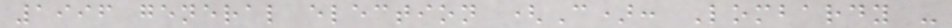1996 general election (C): Lombardy -
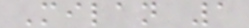Milan 1
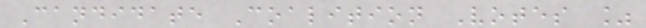Candidate Coalition Votes %
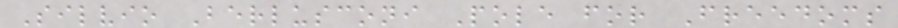Silvio Berlusconi Pole for Freedoms
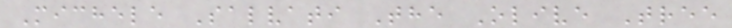Michele Salvati The Olive Tree
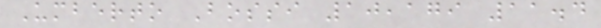Umberto Bossi 10,179 11.4
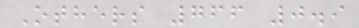Others 766 0.9
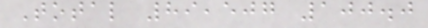Total 89,507 100.0
